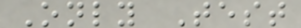Only Test
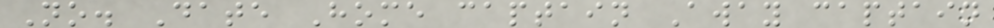No. Date Home captain Away captain
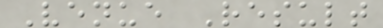Venue Result
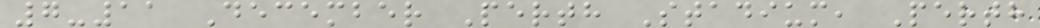7-11 December Perth Stadium, Perth
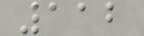112
